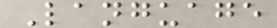Language
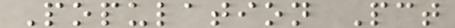Population Pct
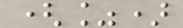(%)
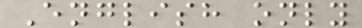English only
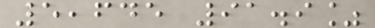5,645 91.9%
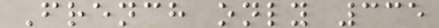French only 335
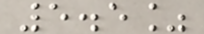5.5%
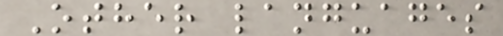Other languages
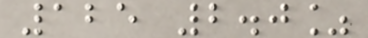125 2.0%
